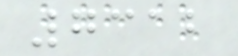7312
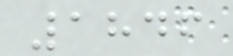1846
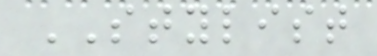STYLIST
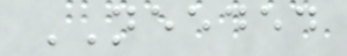NEEDED
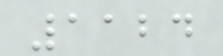1124
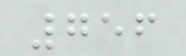756
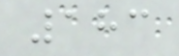183
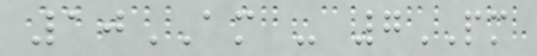10AM - 7PM
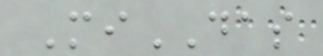MiDAS
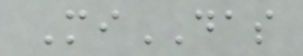MiDAS
